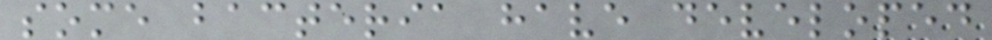some bacteria have developed
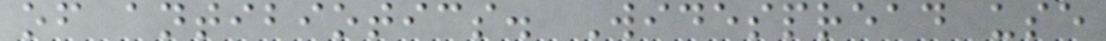of antibiotics. Widespread use
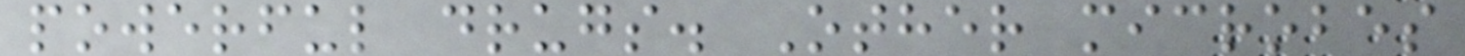powerful drugs. Other microbes
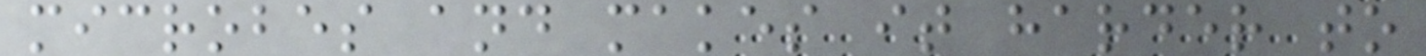microbes and makes it harder to
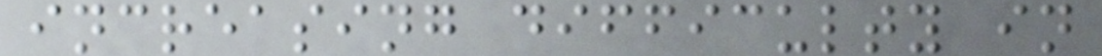increasing difficulty in
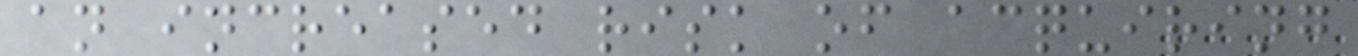an increased risk of acquiring
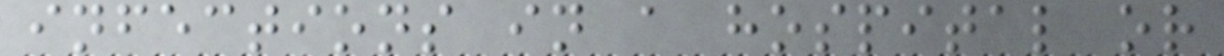infections in a hospital or
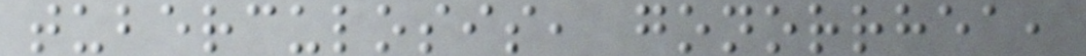tuberculosis, gonorrhea,
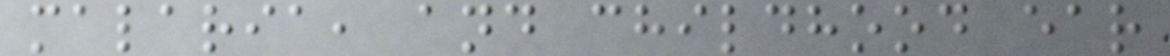malaria, and childhood ear
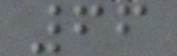66
